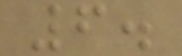6.
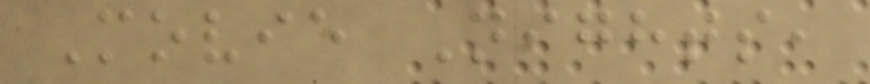Movie Nights,
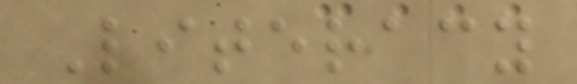Literacy
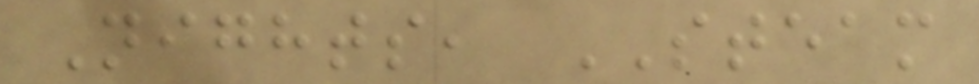Nights, STEAM
